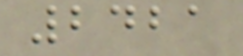2421
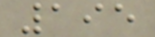195
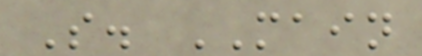S. MAIN
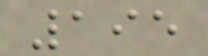195
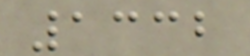1332
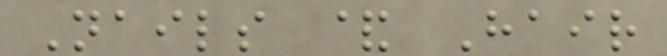Nails & Hair
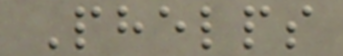Phelps
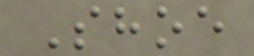Shoe
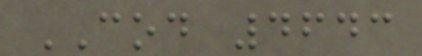COD 4643
